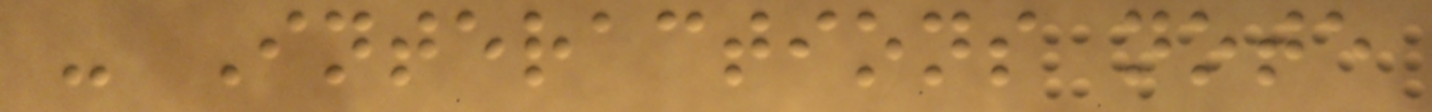- Interactions note
